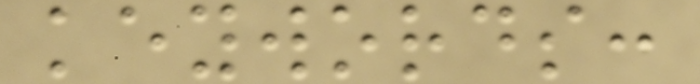keywords:
